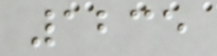1235
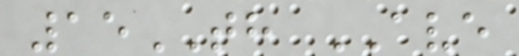15TH AVE
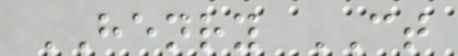HENRY CT
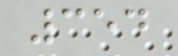354
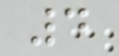4
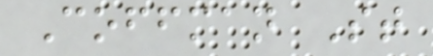Coffman St
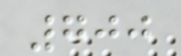700
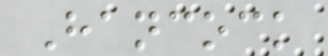Hancock
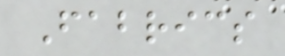Fabrics
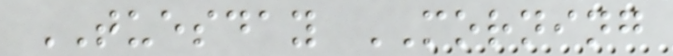TUESDAY MORNING
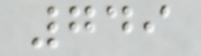749
